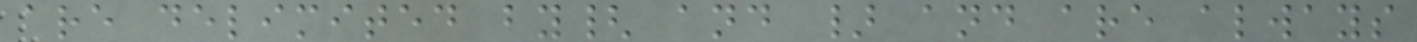are delimited by{ and } and are always
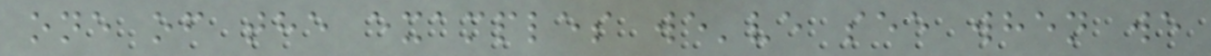one of the examples we've see when we
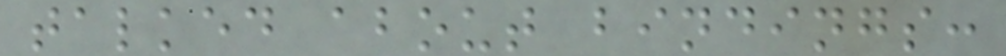talked about bindings:
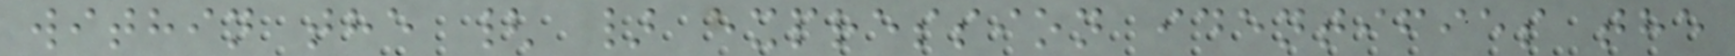within the { } expression identifies the
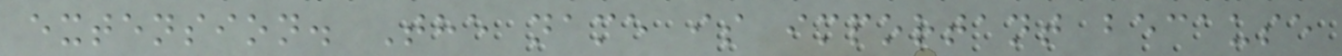extension. The name is important because
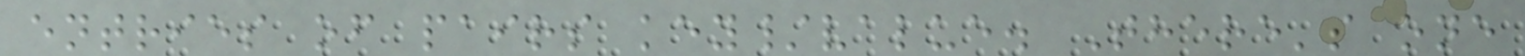entries of pairs key/value. There's one
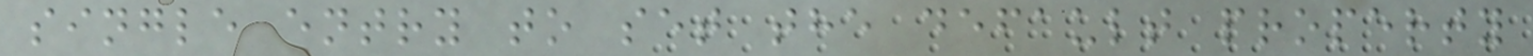single entry to set the default property
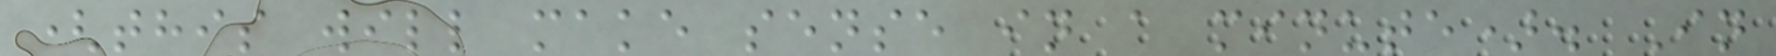(this will make sense in a minute). In
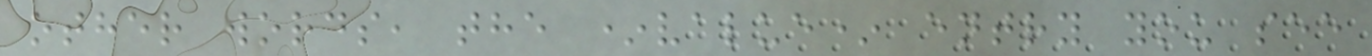other words, the *value* entry you see
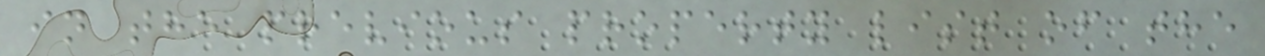in the previous property list of the
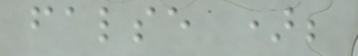false );
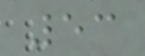53
